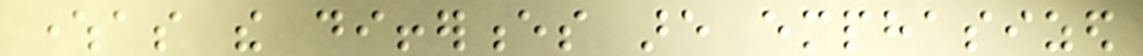whereas the differences are emphasized
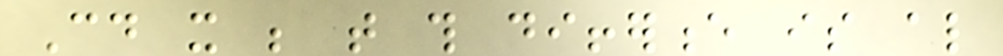Could it be that this difference is also
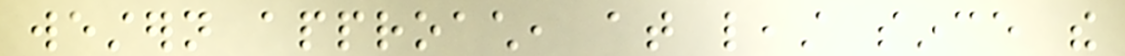western approach, at least since the
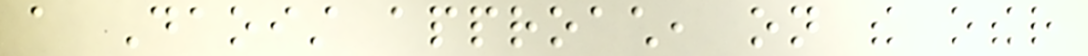a Daoist approach, on the other
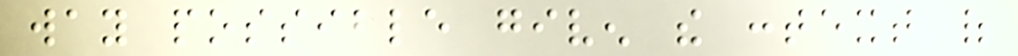way possible given the context of
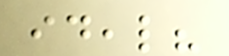ideal?
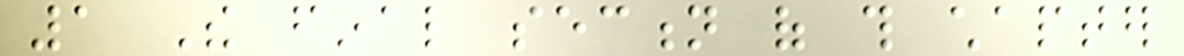1 The final section of this chapter
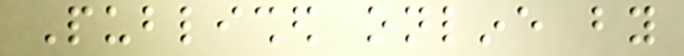Published online by
